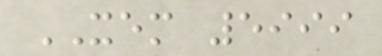XEM 5999
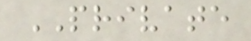PRIVATE
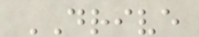DRIVE
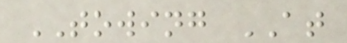TOWING AT
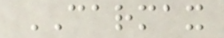CARMAX
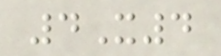4X4
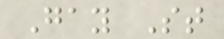Gay St
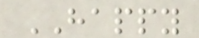HAPPY
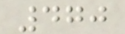470
